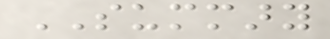SUMMARY
